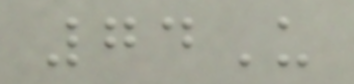74U
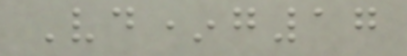Vd*g17
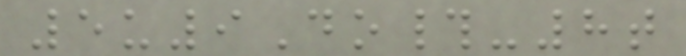5u9Do#-8t
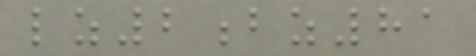lz2bz81
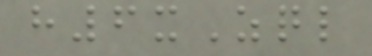h6xZql
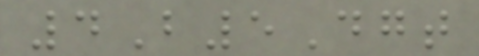4B5Dgt
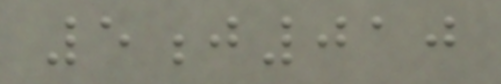5j010
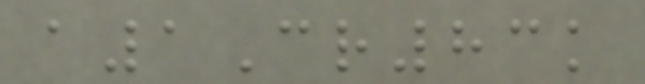a1Cr83k
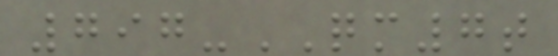797-QM7t
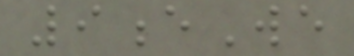9eWe
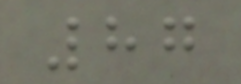87
